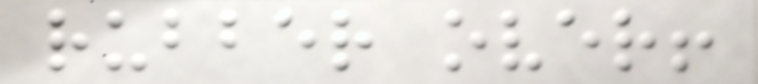rubber over!
